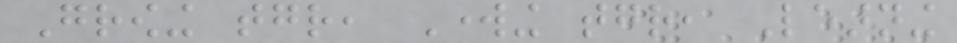Growing together, Working together, Learning
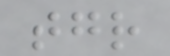together
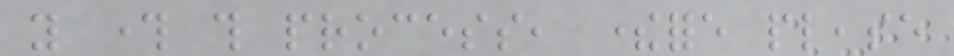you through this process, therefore please
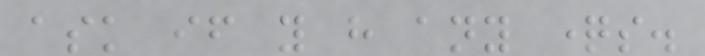ask if you have any questions.
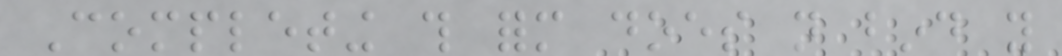Completing this form does not bind you
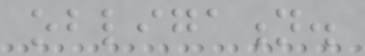obligation.
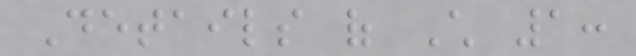Details of Child 1:
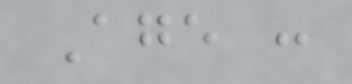Age :
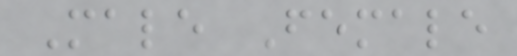Male Female
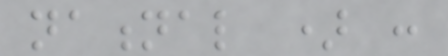national ) :
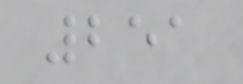251
